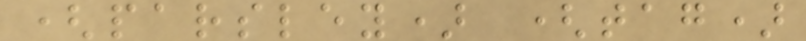(parsley) (tag)
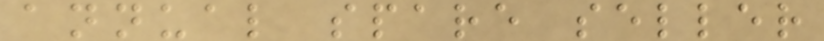annual spare seller
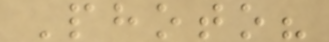Photo?
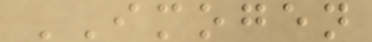IMOGEN
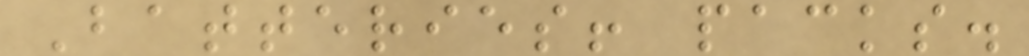Batteries! packs.
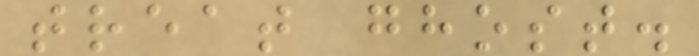treat ghost.
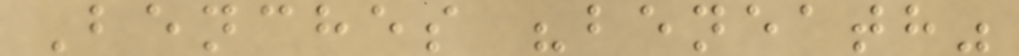Benches "beneath"
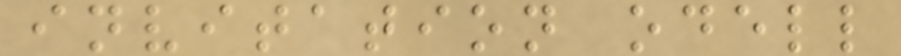invitation odell
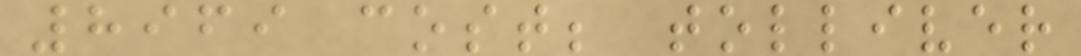8969 cost; tolliver
